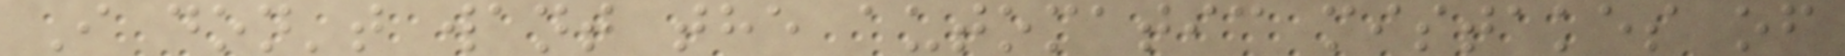I don't want the automatic mistakes of
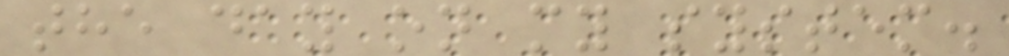the day on my system.
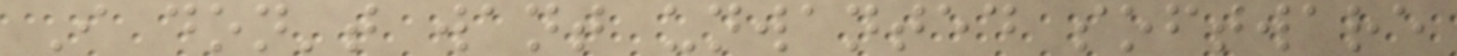I don't want unwanted software
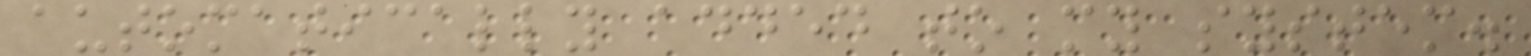automatically added to my system.
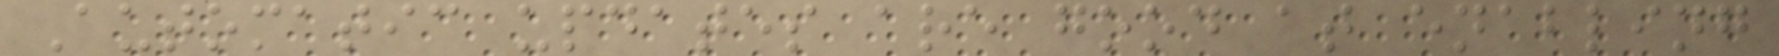Automatic updates are good at enabling
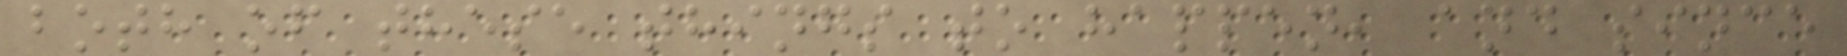both of these things to happen, and since
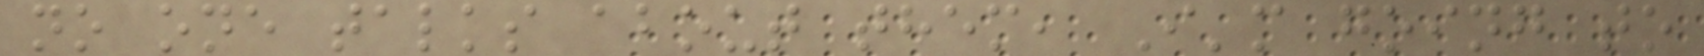no one talks about them, I'm going to
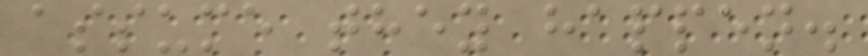assume they happen.
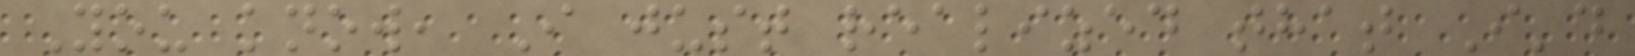You know, I just realized that I'd
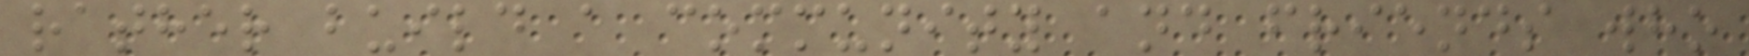rather build a community and friends who
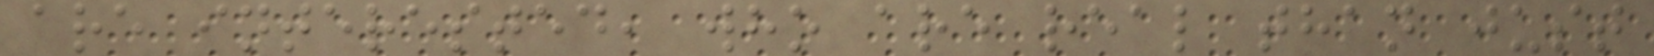are interested, who are real than just
